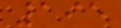195
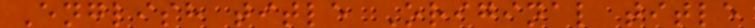English title Original title
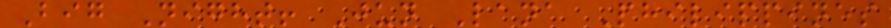Big Night! Jun Lana Philippines
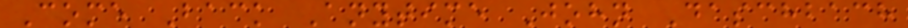Come Back Anytime John Daschbach
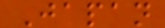Japan
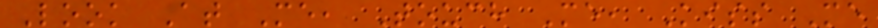Look At Me, Touch Me, Kiss Me
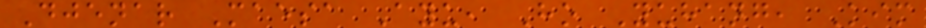Djenar Maesa Ayu, Ho Yuhang, Kim
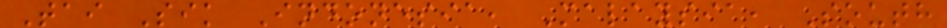Tai Sik Indonesia, Malaysia, South
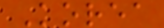Korea
